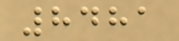8481
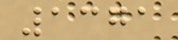1371
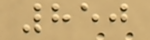850
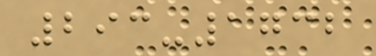293-1732
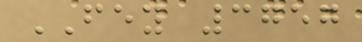FEY 3757
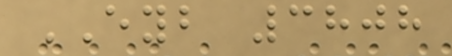EYB 3808
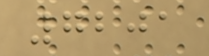7201
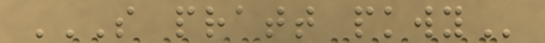S PRATT PKWY
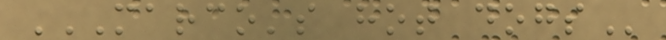MARCO'S HOT DOGS
